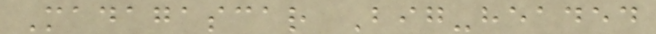Madagascar Big-headed
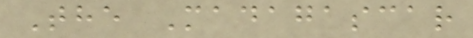The Madagascar
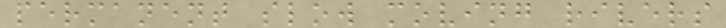permanent slow moving rivers
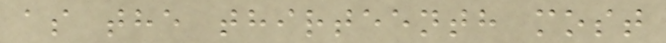as the thirteenth most
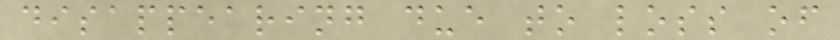disappearing due to loss of
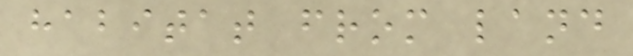habitat from land
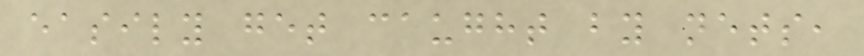easily get caught by nets,
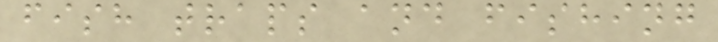fish traps and fishing
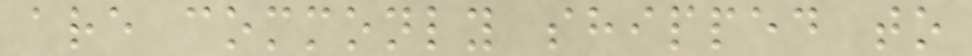are commonly shipped to
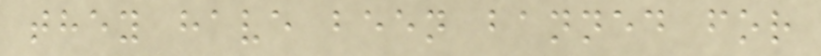they have been banned for
